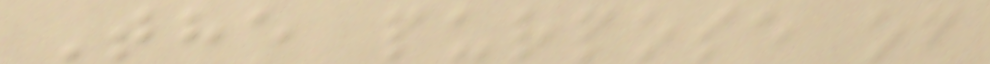The purpose of
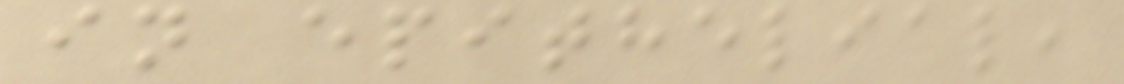in epithelial,
